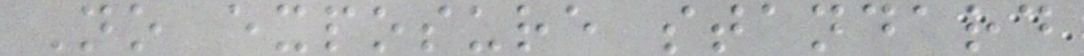No exposure standard
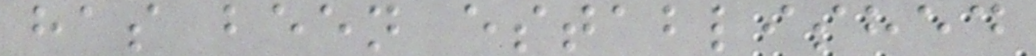has been established
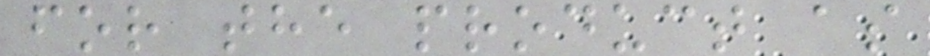for the product as
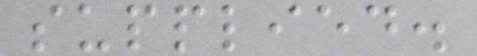supplied.
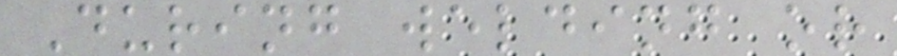During welding or
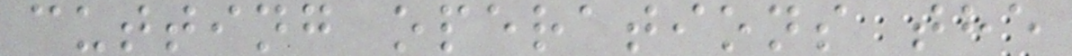cutting operations the
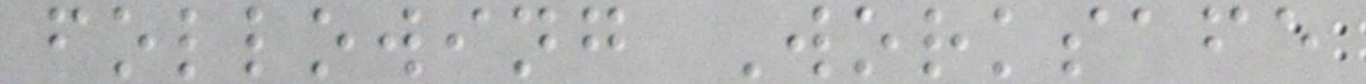following Worksafe
